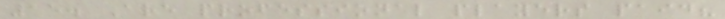15. Are professional players paid?
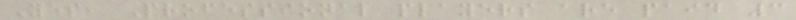Yes, Professional players are paid 3
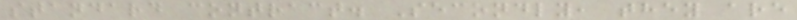standard contract. Secondly, they are
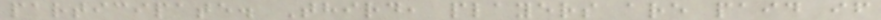participate. Third, players are paid if
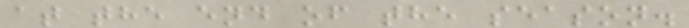at the end of the season.
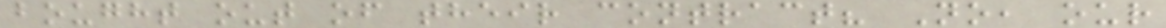bought out of their contract? No, our
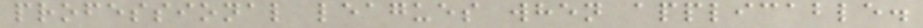professional leagues when applicable.
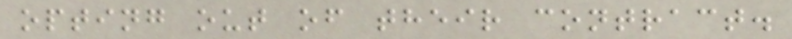opting out of their contract.
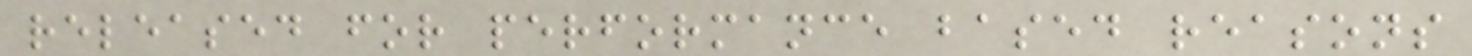released for performance based reasons
